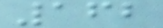162
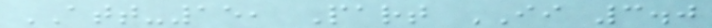ATT-15, Part II 3.0
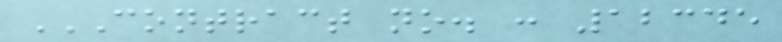CONTRACT NO. : 12345
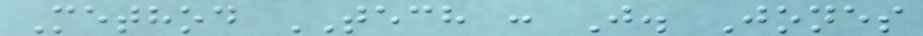Method TECH : J. Jones
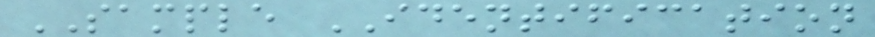SAMPLE IDENTIFICATION
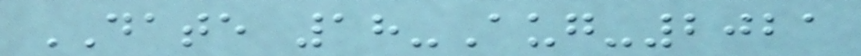DATE 18-Aug-2021
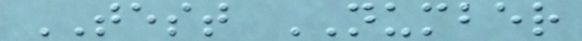TEST NUMBER
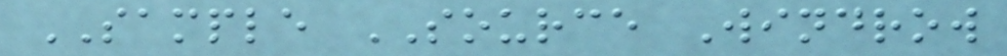SAMPLE SOURCE Windrow
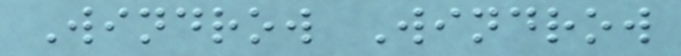Windrow Windrow
